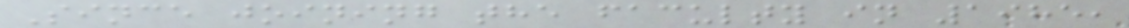Since joining the faculty in 1985,
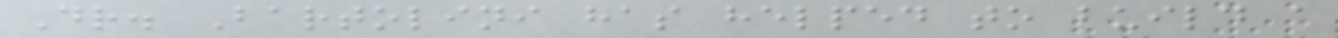Dr. Bartolini has helped to build a
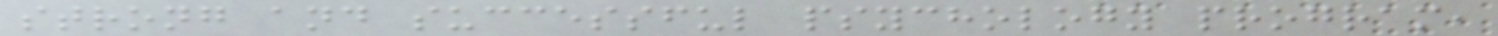strong and successful psychology program,
